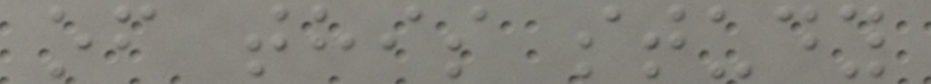of this study
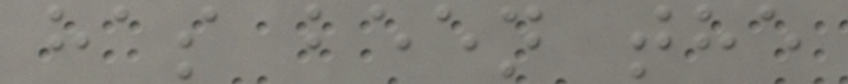has been the
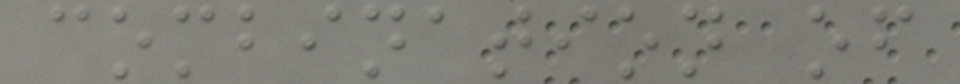combination of
